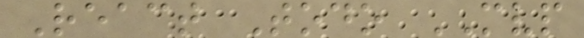React Todo MVP
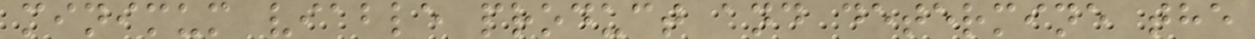minimum viable product and determine the
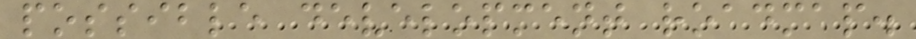possible development roadmap.
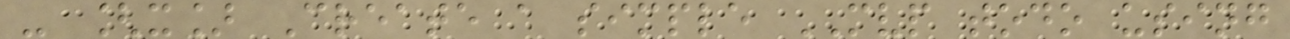- [x] Create a simple MVP todo using
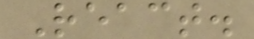React.
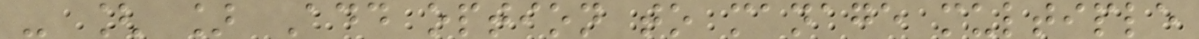- [ ] Add option to manage multiple
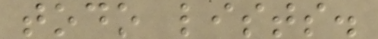todo lists.
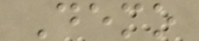Demo
